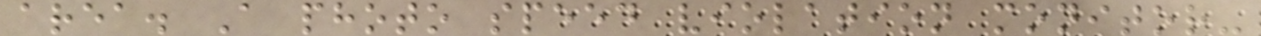area. A photo speed violation monitor-
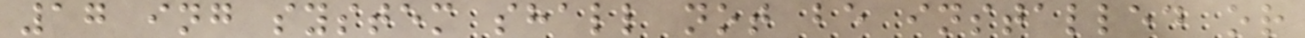17 ing system shall not be installed or
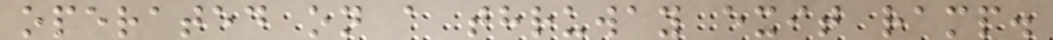operated on a thruway exit ramp.
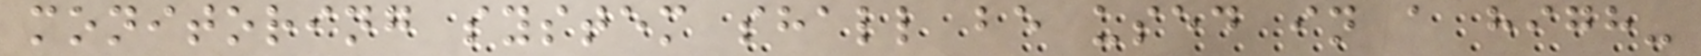monitoring system shall be used in a high-
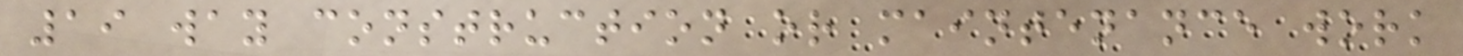19 way construction or maintenance work
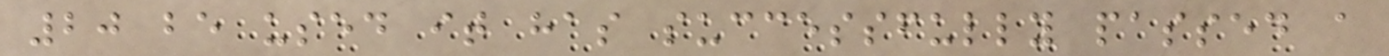20 be used it has successfully passed a
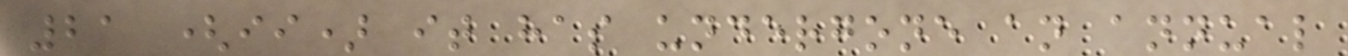21 (ii) it has undergone an annual
